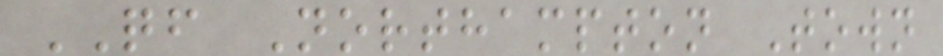QF Northampton Town
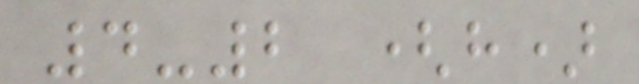4-2 (h)
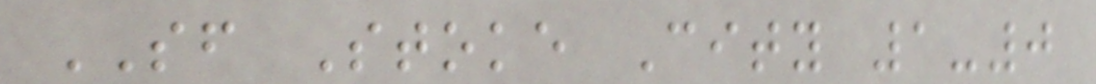SF Stoke City 1-0
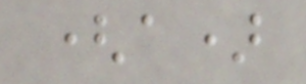(a)
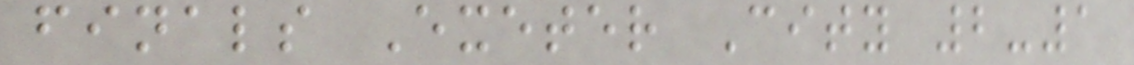finals Exeter City 2-1
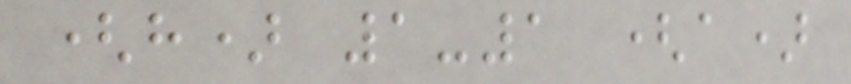(h) 1-1 (a)
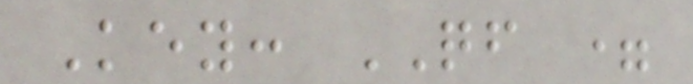Key: QF =
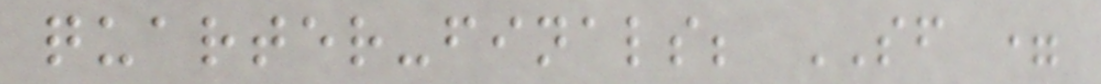quarter-finals; SF =
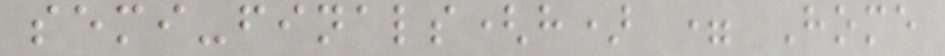semi-finals(h) = Home
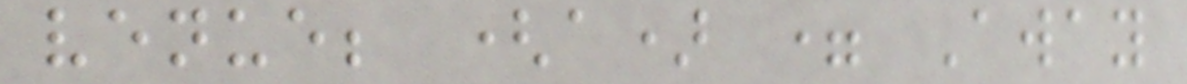venue; (a) = Away
